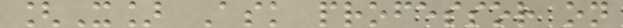[X] Ask professor on
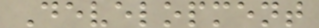Development
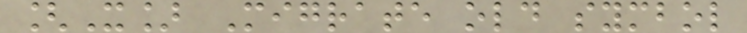[X] Migrate old symbol
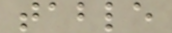table
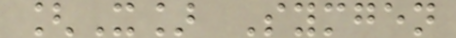[X] Symgen
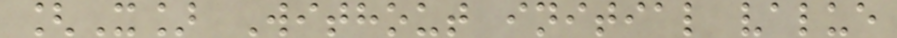[X] Without initial value
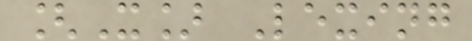[X] Lexing
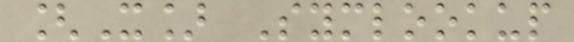[X] Symlookup
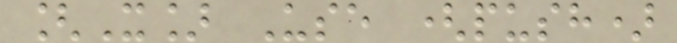[X] Use (push)
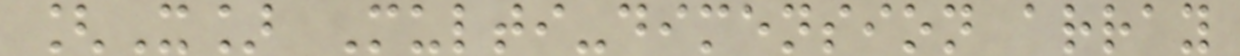[X] Multi-dimension array
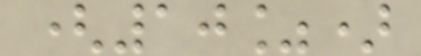(10%)
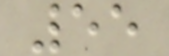55
